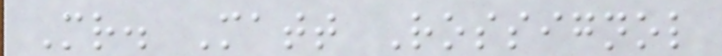Mr. Matt Rossignol
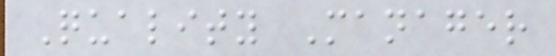Quality Manager
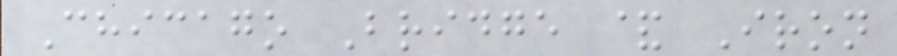Chicago Bridge & Iron
